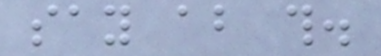say about this.
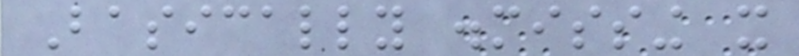Basically dismissing it
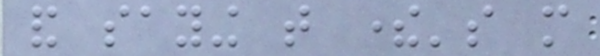and saying that there's more
